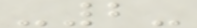-2-
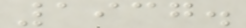1937.
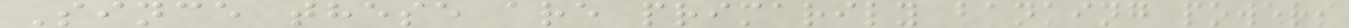Since these are primarily banking powers
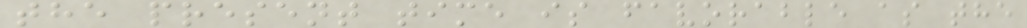the present time is favorable as the
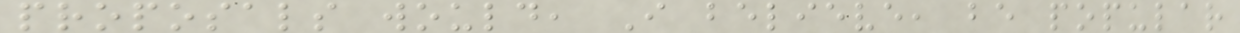proposals would, I believe, be popular
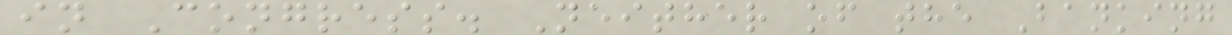in Congress. Neither of the Banking
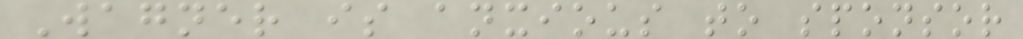Wagner is anxious to sponsor
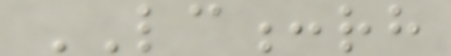LC:rh
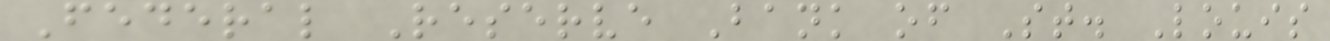Federal Reserve Bank of St. Louis
